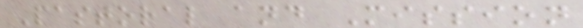Pastoral and Mission
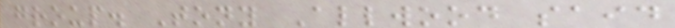group. Tony Allwood said
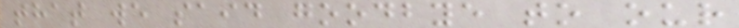that we said goodbye to our
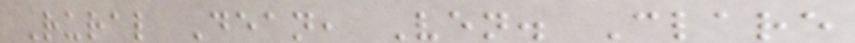Rural Dean, Ven. Clare
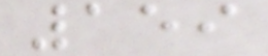159
